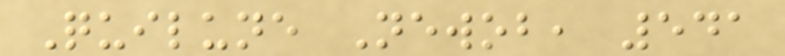Quilune Newob, 541
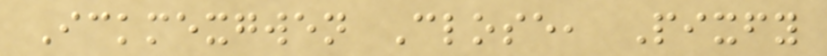Ickmexgwen Close, Pixfy
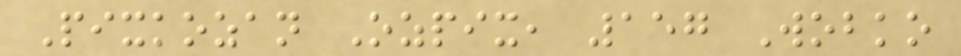Pixkozan Ozpix, 157 Wobko
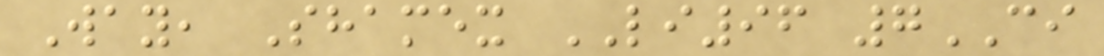Way, Shamex LI96 7CI
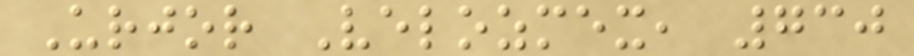Urjor Velozmex, 730
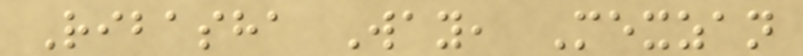Ribasha Way, Mexzan
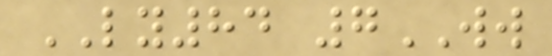LY84 7WW
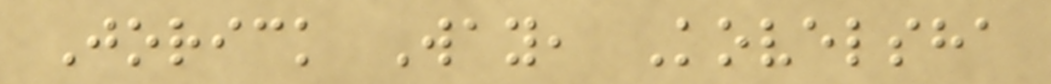Jorick Way, Kovelsha
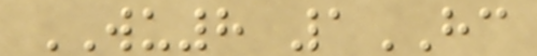WU8 1HC
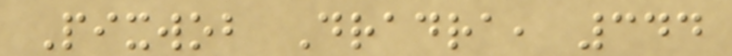Pixwob Dradra, 344
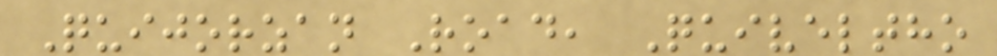Quijorzan Road, Quiveltho
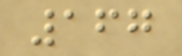167
